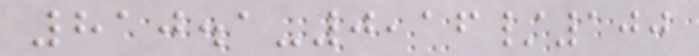810.1-0,16/100
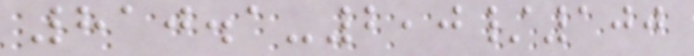810.1-2,0/100
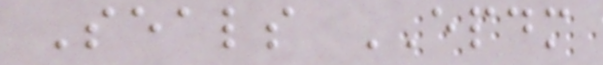Seals EPDM
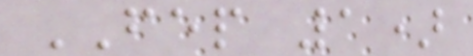FEP 1)
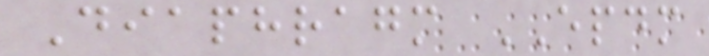Diaphragm EPDM
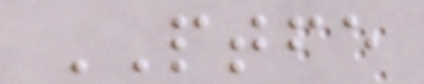PTFE
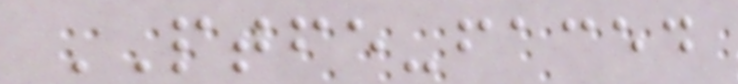PTFE-faced
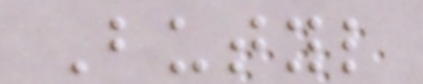Butyl
